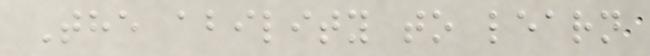The ability to learn
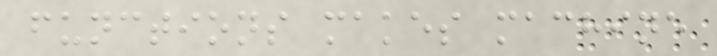functions makes machine
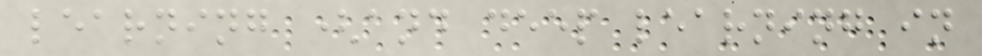learning (and deep learning in
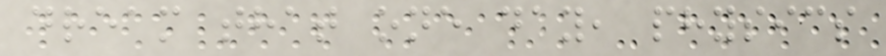dream that one day, physics
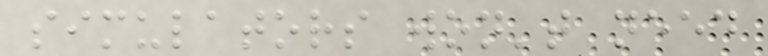simulators won't need
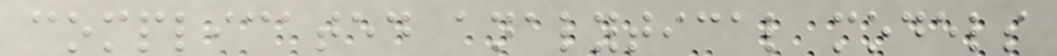complicated analytical models
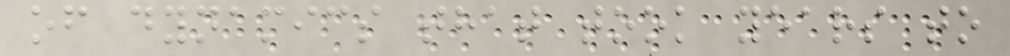of dynamics that took years to
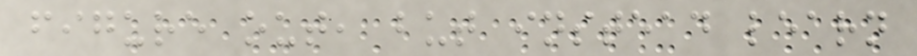figure out, but instead learn
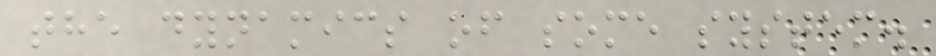the dynamics of some system.
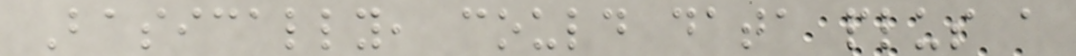Basically, could data plus a
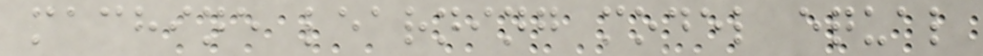machine learning model equal
